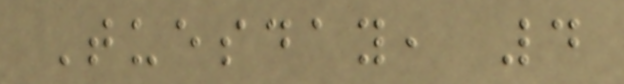Tuesday, 4
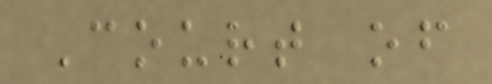Court of
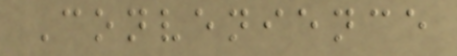Convenience
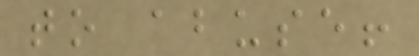to abuse!
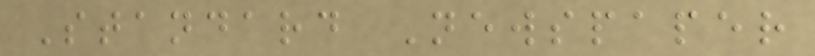Standard Newspaper
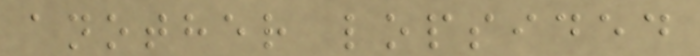another lopsided
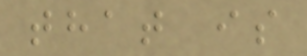that is
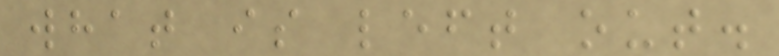what is left out.
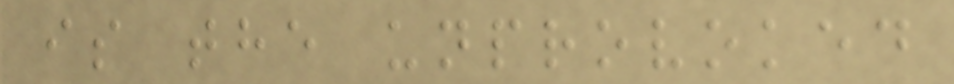is the unprovoked
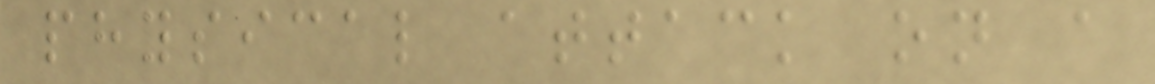physical attack on a
